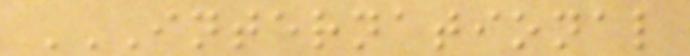INTERNATIONAL
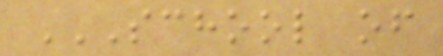SCHOOL OF
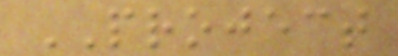PROJECT
